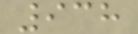938
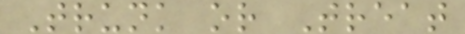Trunk or Treat
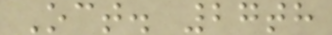Oct. 27th
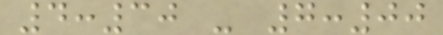4:30 - 7:00
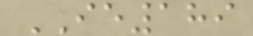IE189
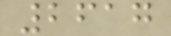2617
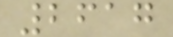2617
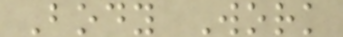Body Work
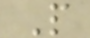P
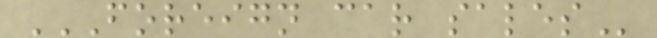FOREIGN CAR SALES
